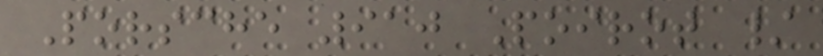Porsche 910 Poirot /
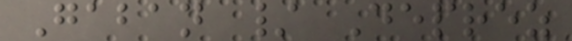Gaban / Deprez
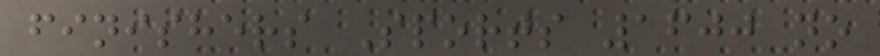finishers Sports 1600 no
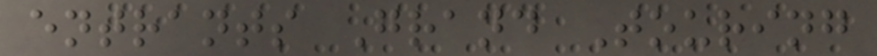entrants Grand Touring
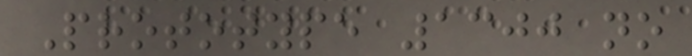Prototype 1300 no
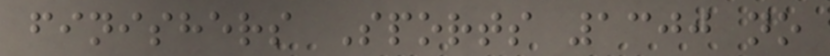finishers Sports 1300 no
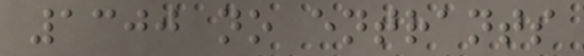1300 no entrants
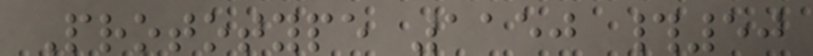Prototype 1150 #50
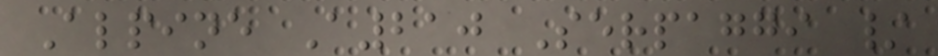Alpine A210 Serpaggi /
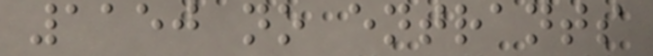1150 no entrants
